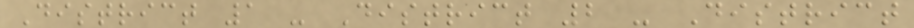District 1 - District 2 - District
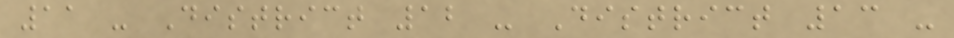11 - District 12 - District 13 -
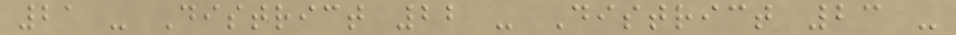21 - District 22 - District 23 -
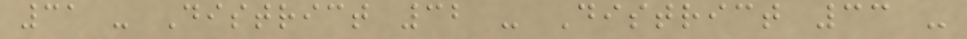31 - District 32 - District 33 -
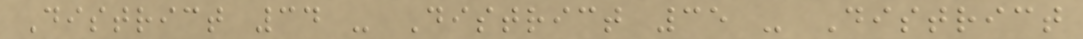District 34 - District 35 - District
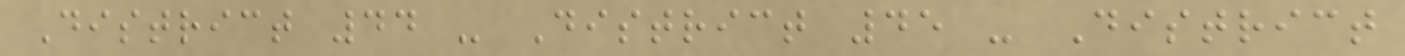District 44 - District 45 - District
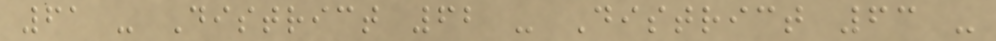61 - District 62 - District 63 -
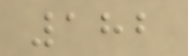182
